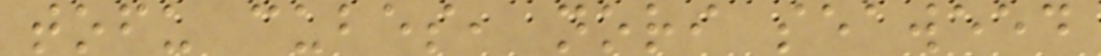tofu cubes, nori seaweed
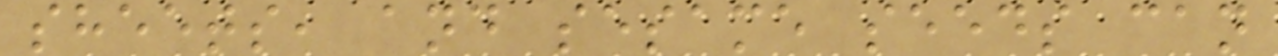sheets, and sesame seeds can
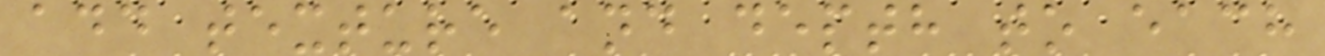add texture and depth to each
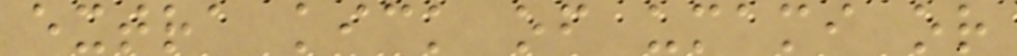extra kick of umami or
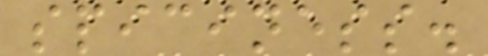spiciness.
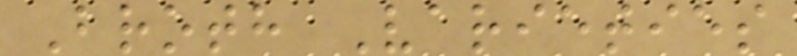Broth Varieties
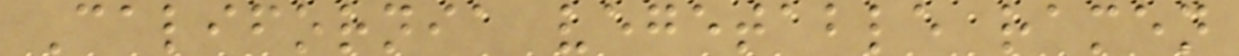California vegetable ramen
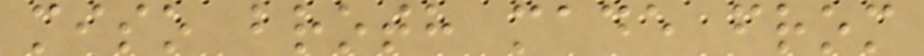miso broth made from
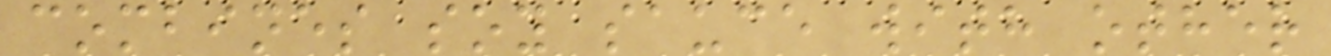combines soy sauce with other
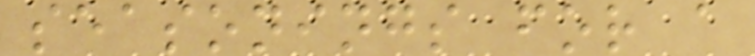seasonings for a
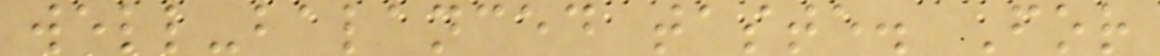well-balanced taste. For
